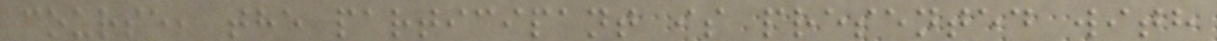course, the participant is presented with
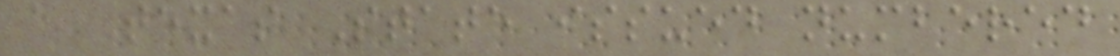a Texas State issued numbered
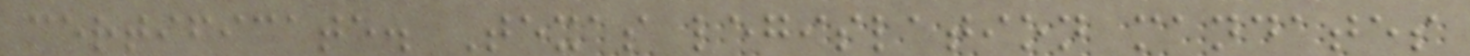certificate. Texas legislation mandates
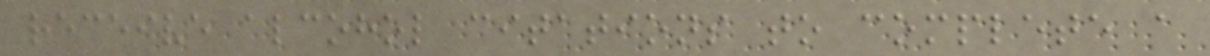receive alcohol citations to complete a
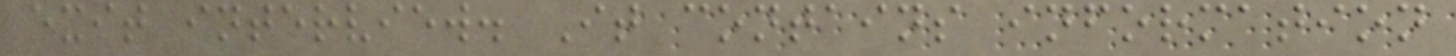exit interview. It contains information
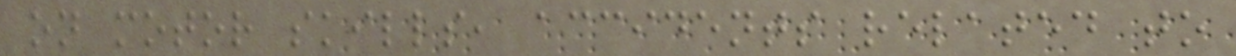on motor skills, accidents related to
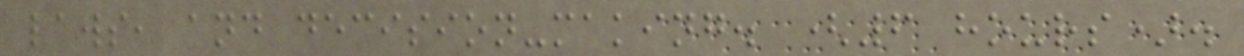laws, and decision-making. (6 hours).
